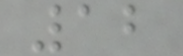12
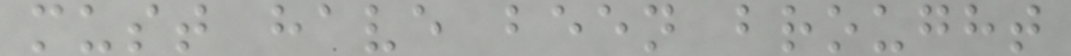must have been brought
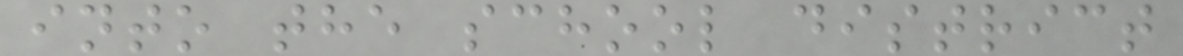into the school district
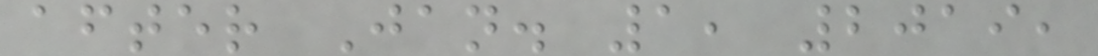after Jan. 1, 2019,
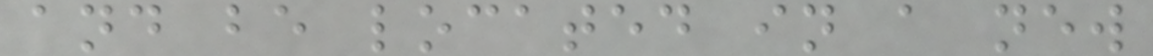and be located in a new
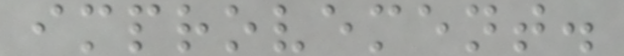improvement.
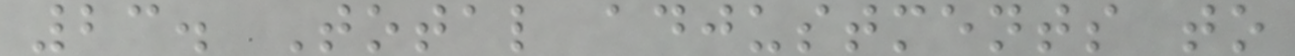23. Total adjustments to
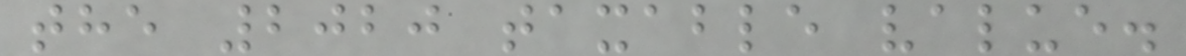the 2020 taxable value.
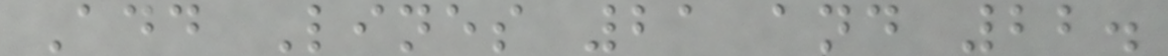Add Lines 21 and 22.
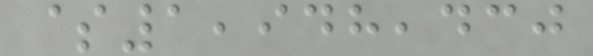$1,948,430
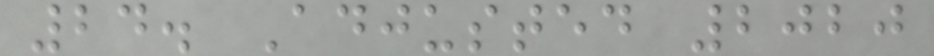24. Adjusted 2020
